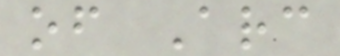of Arc
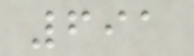691
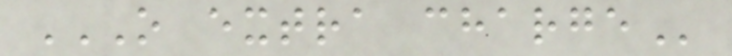O EXTRA CHARGE
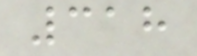318
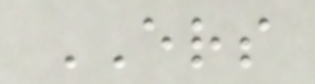ERS
